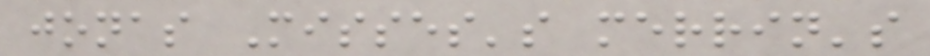jonas Misses's merrin's
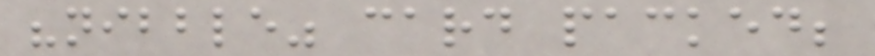"nibble" card packed;
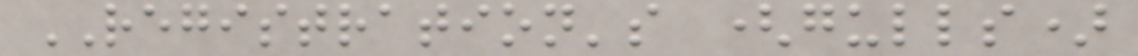REGISTRATION's (gulls)
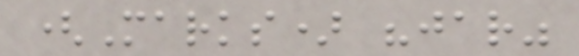(Marks) "jar"
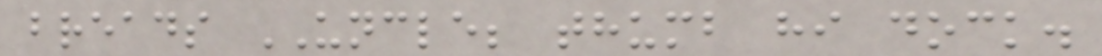breads UNCLE; thumb hi dock.
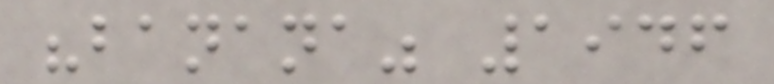"banana" 1946
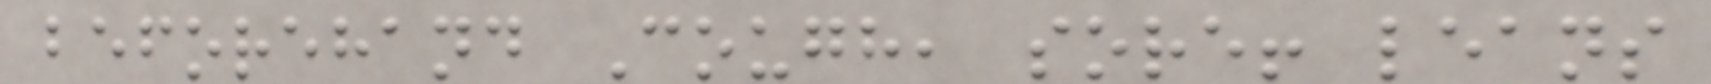beforehand Cough, sore! leans
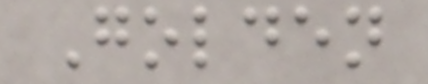Golden
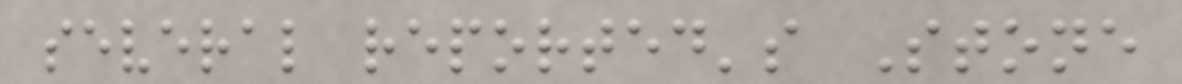several reported's Stone
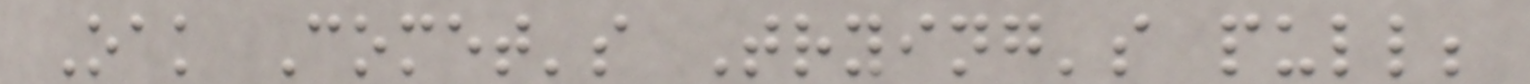Oak Comet's Trying's pull;
